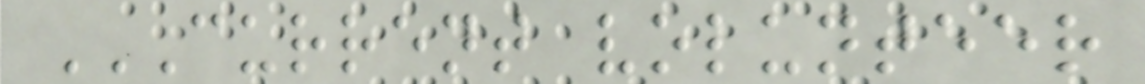CURRENT VOLUNTEER
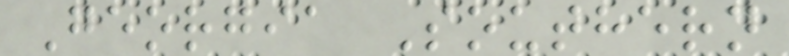Georgia Southern
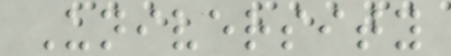University
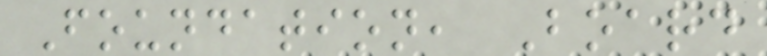Foundation, Board
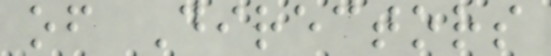of Directors
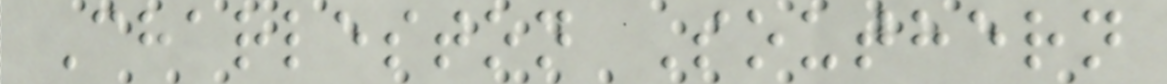Charleston Southern
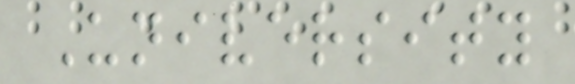University
